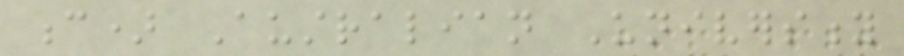c) Australian University
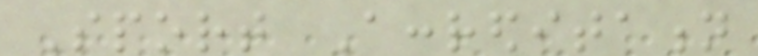Sport Accreditation
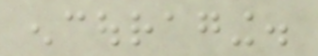encouraging.
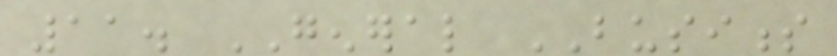11. GENERAL BUSINESS
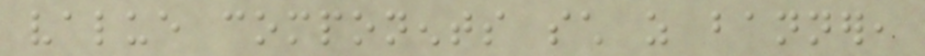value components such as banner,
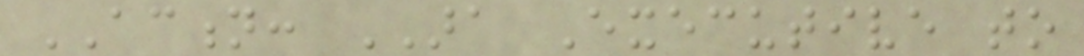ACTION: ARA Executive to
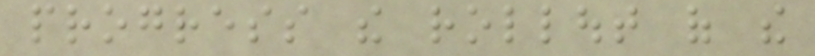progress the rollout of the
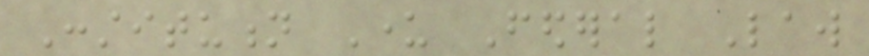Constitution Under Federal Law
